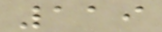119
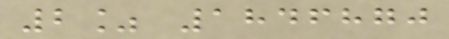2% 1846870
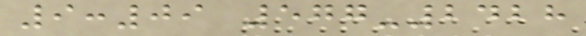9:09 577-2428
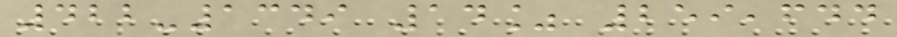422-1349 14% 259,644
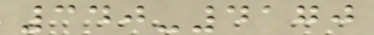340-4170
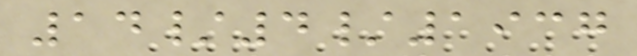14/4/1937
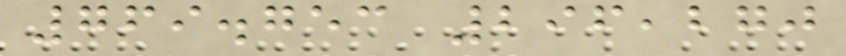769.753 296,270
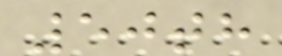50th
